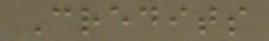Credits
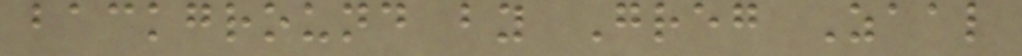background by Greg Zaal
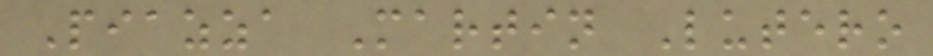Piazza Martin Lutero
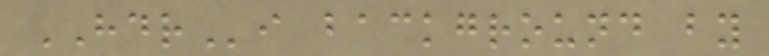HDRi background by
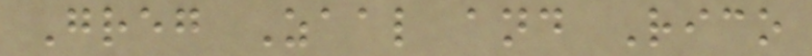Greg Zaal and Rico
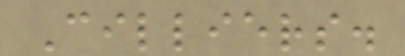Cilliers.
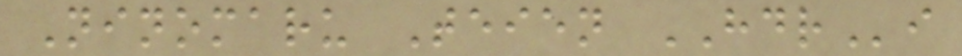Ninomaru Teien HDRi
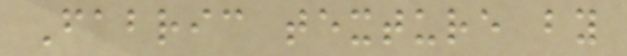Fabric texture by
